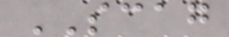SCAG
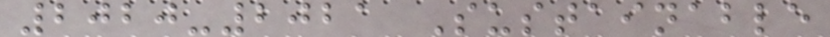2020-2021 Sustainable
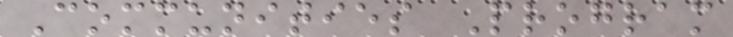Communities Program
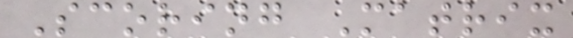Scoring Matrix
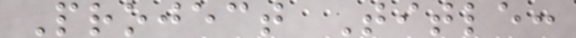Project Title:
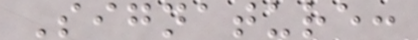Signature:
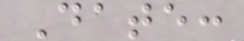Date:
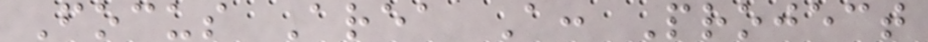Focus Area A: Project
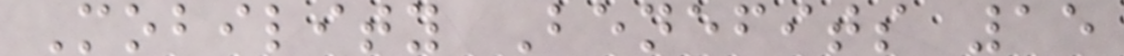Mobility Benefits 15
